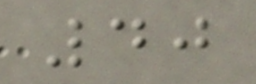40
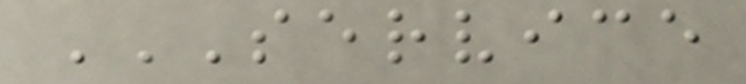SERVICE
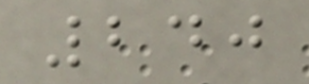240
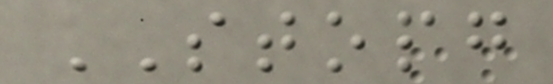STOPG
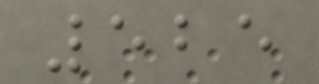525
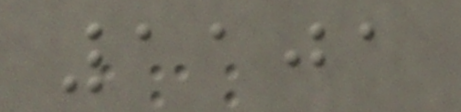1101
